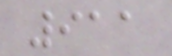911
